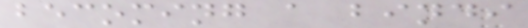becoming a bindi
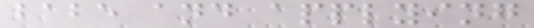babe and applying
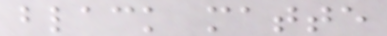black matte
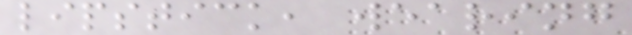lipstick, wearing
